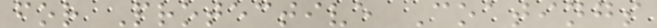for Protective Coatings
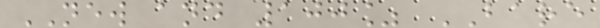NEW and 100% BARE
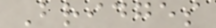Bridges
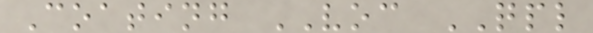Coating VOC QPL
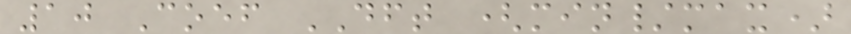10 Coef DFT (min/max)
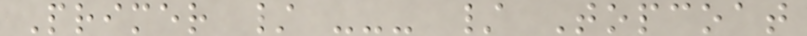Primer / --- / Topcoat
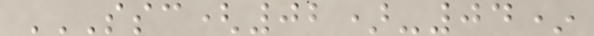SSC(02)-04*
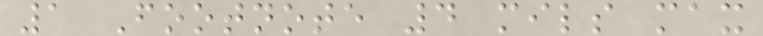1 Footnote 4 mils max
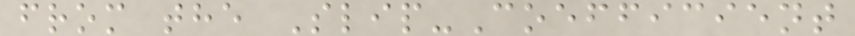from the Slip-Coefficient
